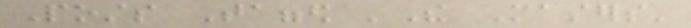Posts Tagged 'The Masters'
